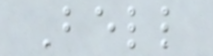Bell
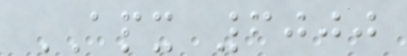APX 6000
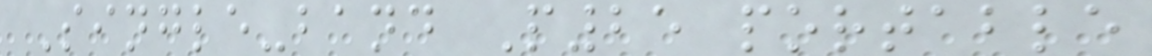Single-band P25 portable
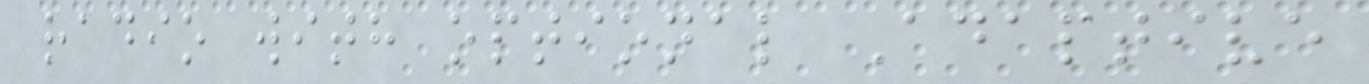radio with optional Adaptive
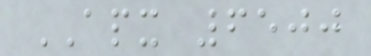APX 6500
